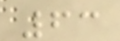63
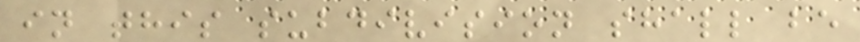in this subdivision shall be
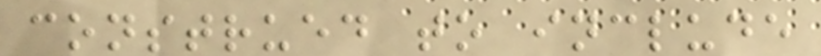construed to include
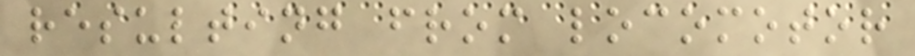resulting from locomotor
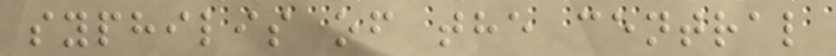syphilis of the central
